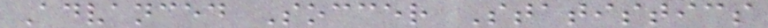Advanced Soccer Statistics
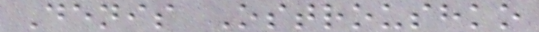Denis Ostroushko
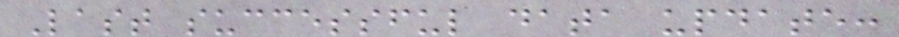Last successful data update:
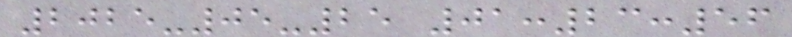2025-05-25 01:23:56
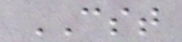CST
